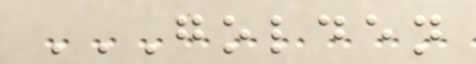GOLDEN
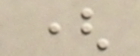(
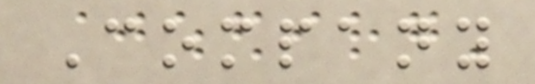Company
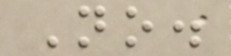No.
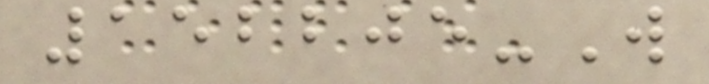152205-W
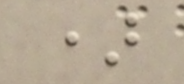)
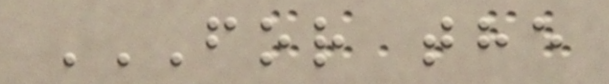FOR THE
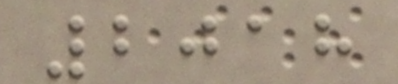2018
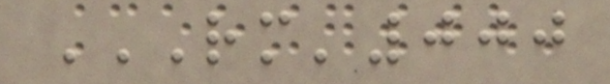RM'000
